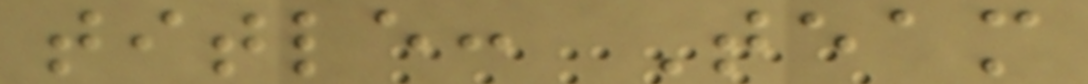title: Team
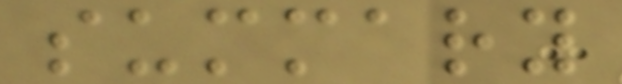summary
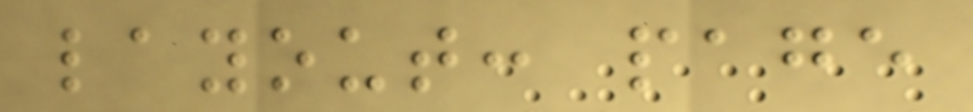layout: page
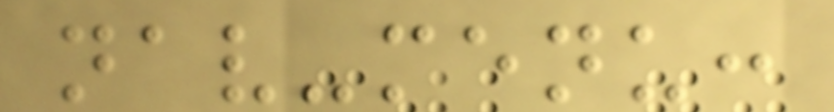nav-menu:
